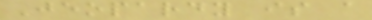Jeopardy is a
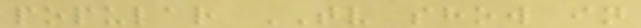popular TV show in
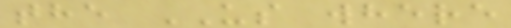the US where
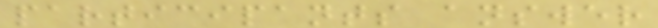participants answer
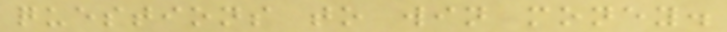questions to win money.
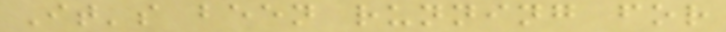It's been running for
